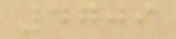4709
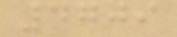4709
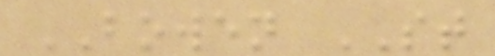BOWEN ST
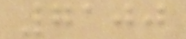7100
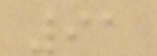91
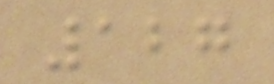127
